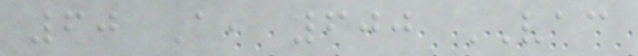60 A, 600 VAC
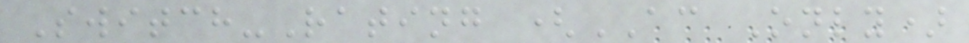Switch-Rating (AC Only)
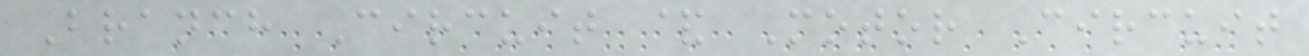Branch Circuit & Motor Circuit
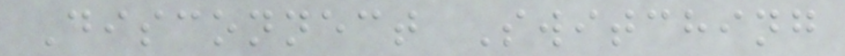Disconnect Switching
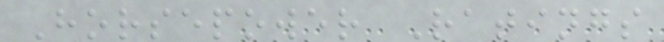Horsepower Ratings
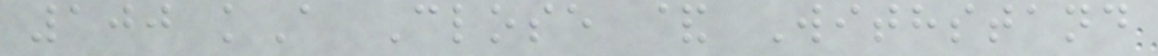100 kA Close & Withstand
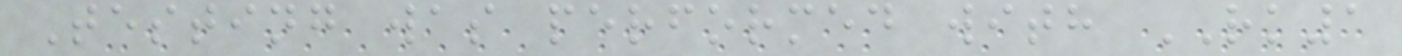Testing was performed with RK1
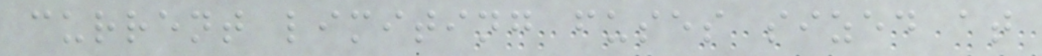current limiting fuses sized at
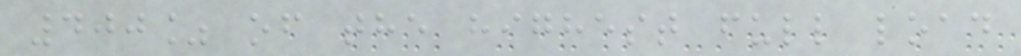400% of the highest full load
